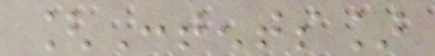[Contents]
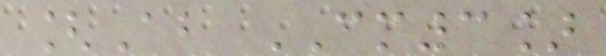[About CM3]
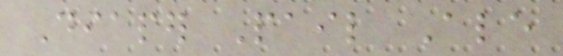Diaper Pail Ale
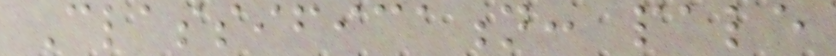Classification: pale
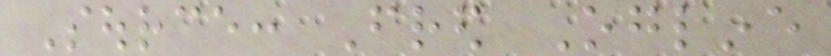Source: Fred Ogline
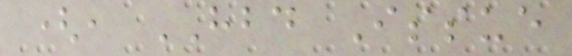(, HBD Issue
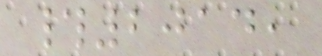#2014,
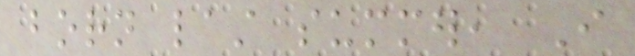born last summer, I
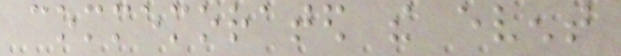commemorated the event
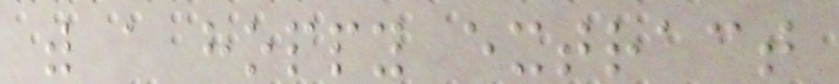with a hoppy extract
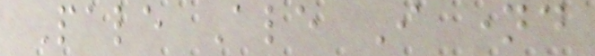Pale Ale I named
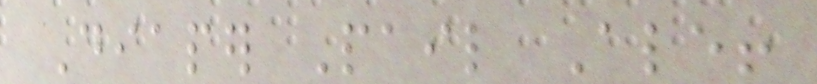Diaper Pail Ale!
